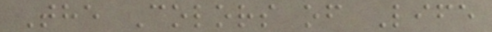The Colors of Life
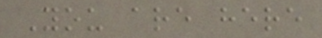You are here
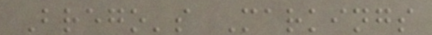Brego's Markings
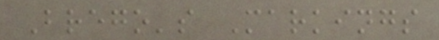Brego's Markings
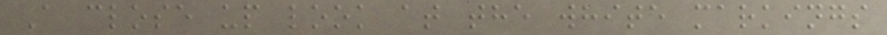A close up look at the white markings
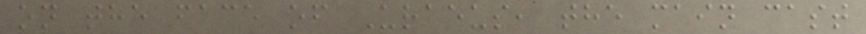on the face of Uraeus, the main cast
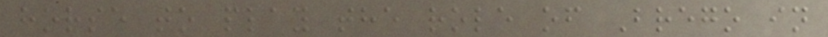horse to play the role of Brego in
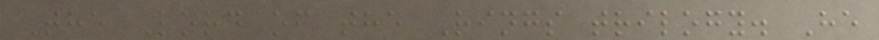The Lord of the Rings trilogy. He
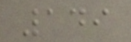149
